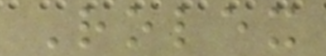Rolex
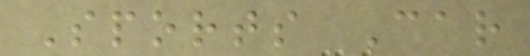Sports Car
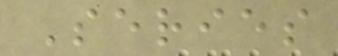Series
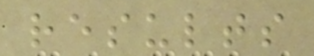results
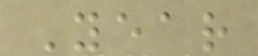Year
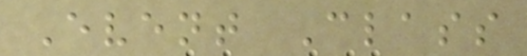Event Class
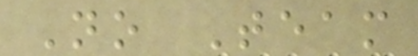No Team
